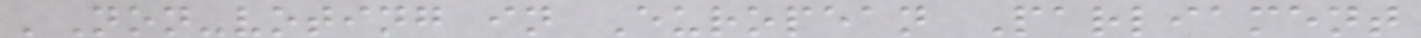'Non-voting in European Parliament
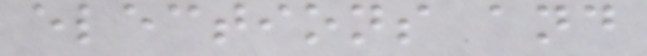elections and
